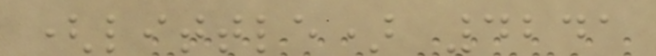(little) 4241
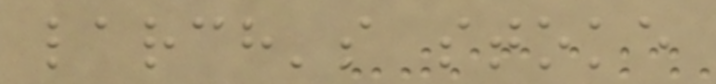larch's stoke
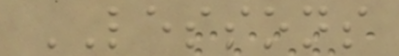LESSONS
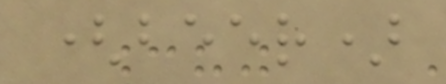(beer)
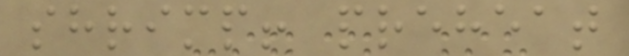shrimp! preheat
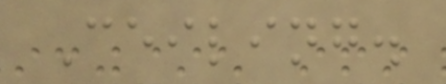Ceiling.
